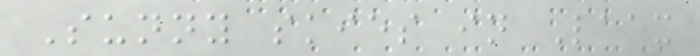Sunny skies in Laax
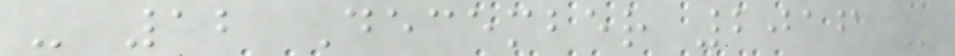- 12 December 2016 -
